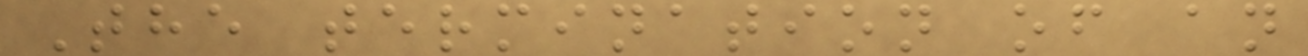The termination of an
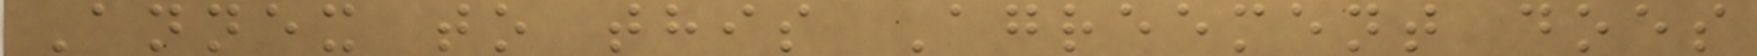Annex to this Agreement does
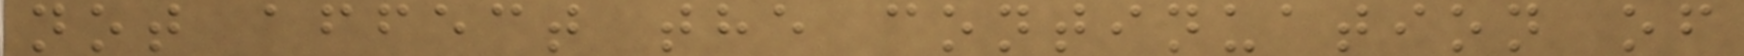not affect the continuation of
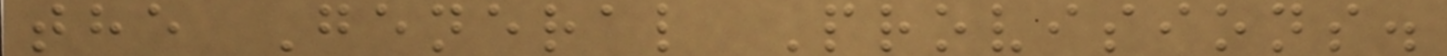the General Provisions.
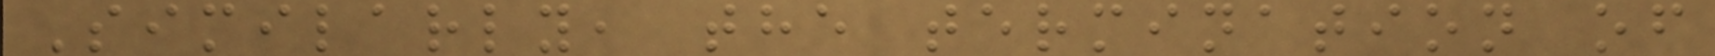Similarly, the termination of
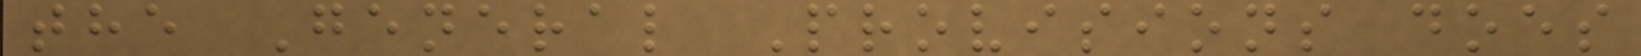the General Provisions does
